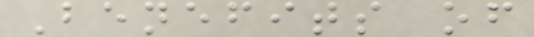Benefits of
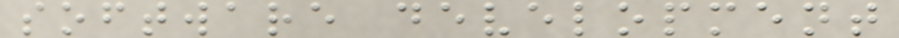software development
